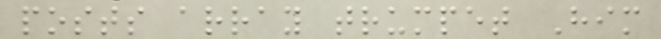posts array trumpet Him
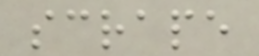scrape
